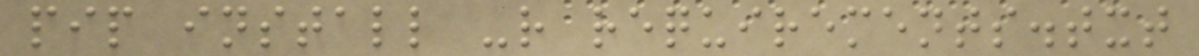pip install -r requirements.txt
